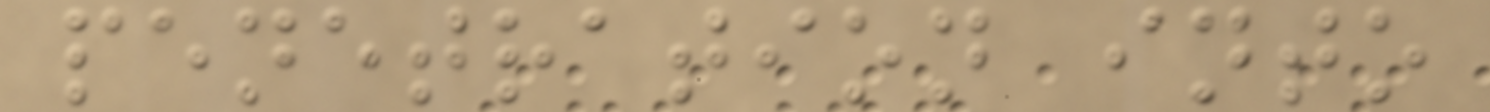penetration into
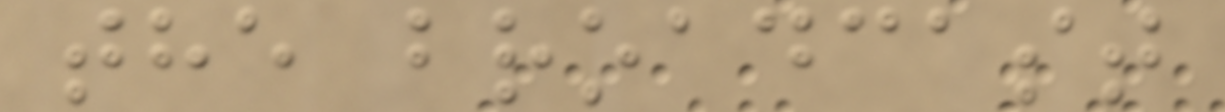the broadcast
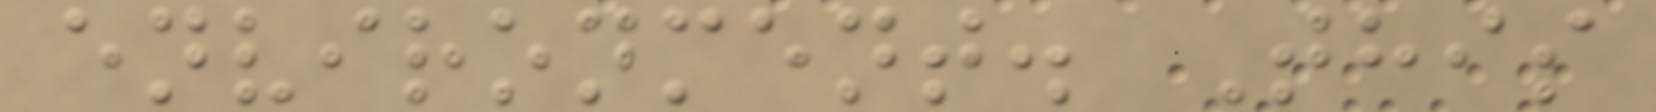environment. This
